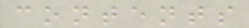contents
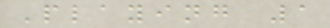Playing 1
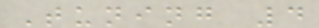Tuning 4
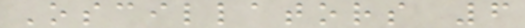Oscillators 6
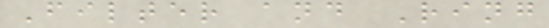Filter and Ring
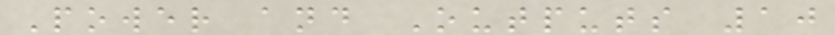Power and Outputs 10
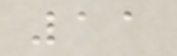11
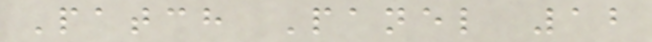Patch Panel 12
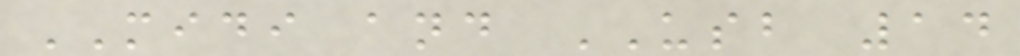MIDI and USB 14
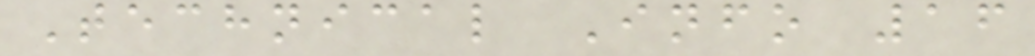Technical Info 16
